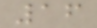16
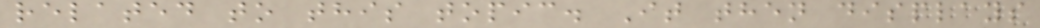related to this topic. It then displays
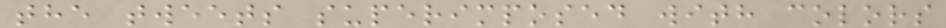the tweets superimposed with colors
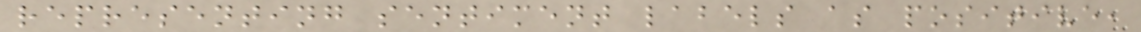representing sentiment labels as positive,
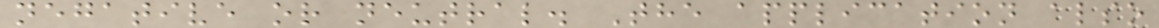negative or neutral. The application also
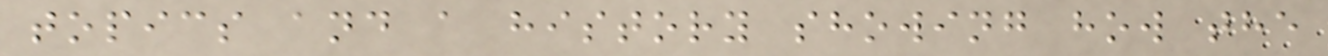topics and a history showing how the
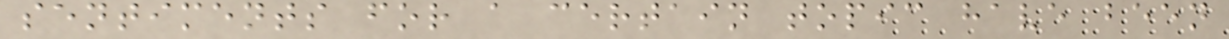sentiments for a certain topic have been
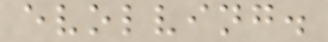evolving.
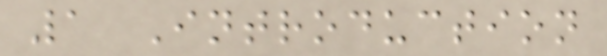1 Introduction
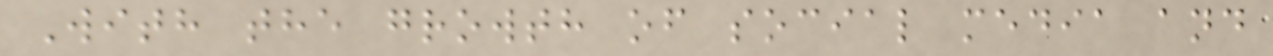With the growth of social media and
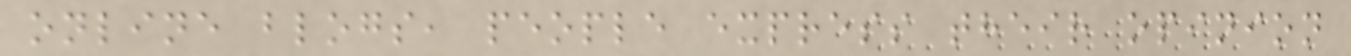online blogs, people express their opinion
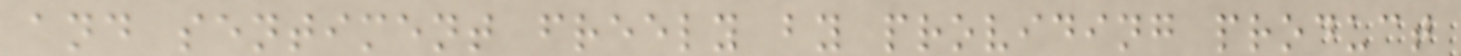and sentiment freely by providing product
